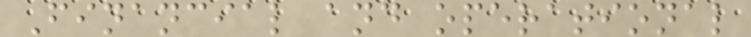Financial and operational
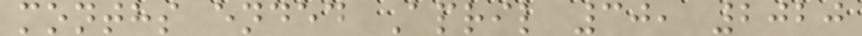months ended April 30, 2020
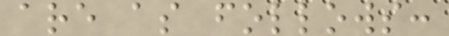are as follows:
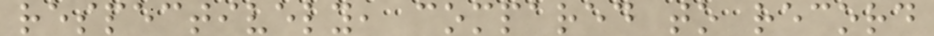respectively, compared to record
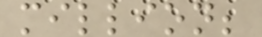million;
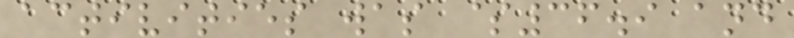activities was $36.9 and
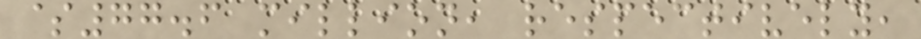$77.6 million, respectively,
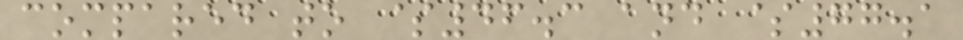compared to $46.3 and $77.1
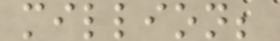million;
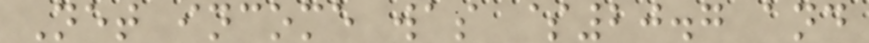Net income was $20.7 and
